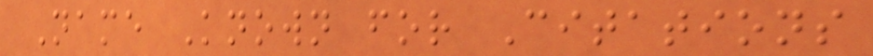Name Known for Citations
